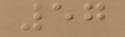57
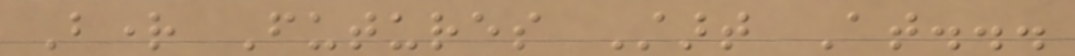Bright Futures Start At...
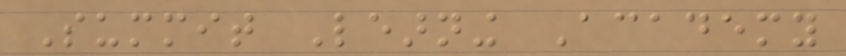Summit Learning Academy
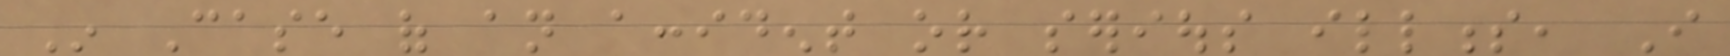In Case of an accident or serious illness, I
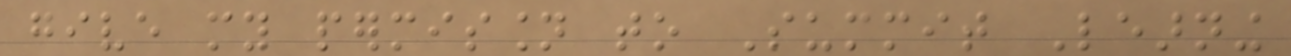give my permission to Summit Learning
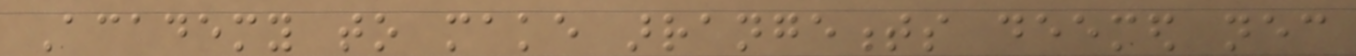Academy to make arrangements deemed necessary
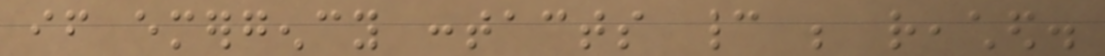if emergency contacts cannot be reached.
